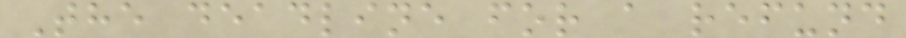The deadline for a refund
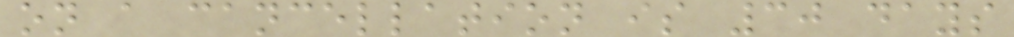on a cancellation is 30 days
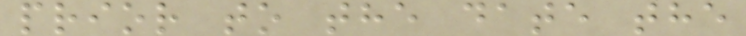prior to the date the
